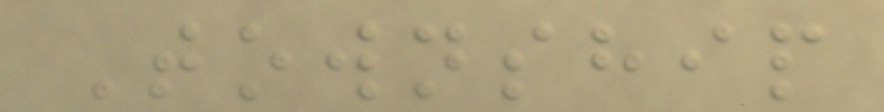Township
